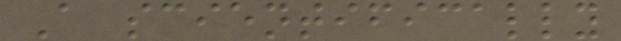A scientifically
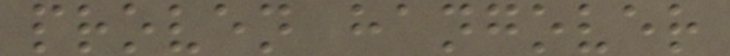proven hangover
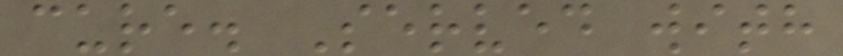cure. Served with
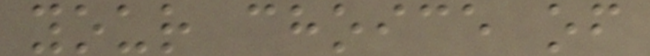your choice of
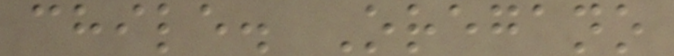chile. Oregano
